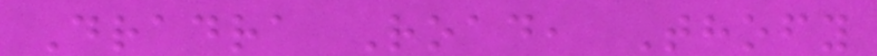Dradra Road, Thofy
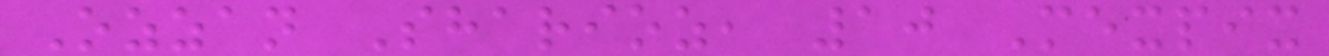Ozzan Sharioz, 10 Mexpix
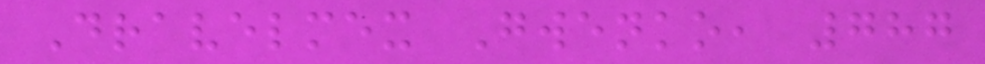Dravelmex Gwenko, 787
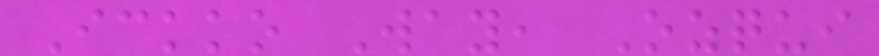Ickko Way, Ozqui
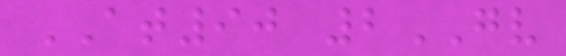AT90 2GV
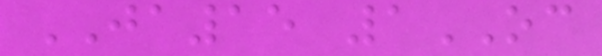JA15 1OC
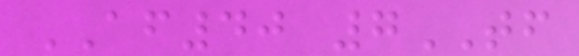AF40 7TF
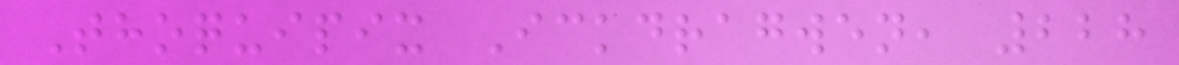Thoquipix Ickdragwen, 228
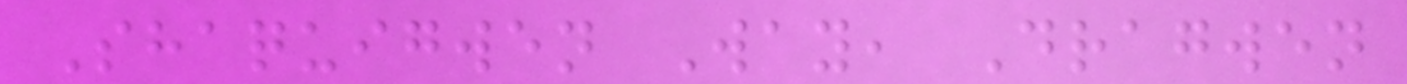Shaquigwen Way, Dragwen
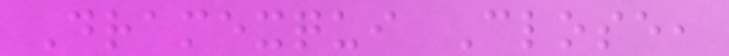Dramexqui Close,
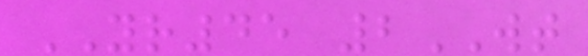YR45 2WT
